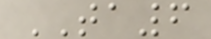TA6
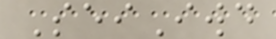SeiIwd
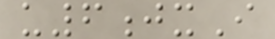u6jxI
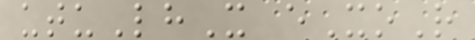utuLhX eXoR
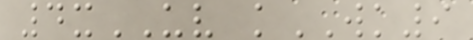4xUV kWK9
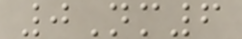0Nm6
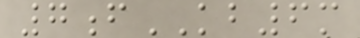7fKB6m
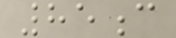85c
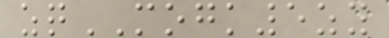zqMOGK5zy
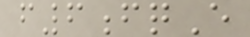f6fqE
